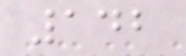142
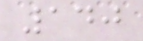140
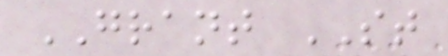GRANT ST
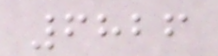6826
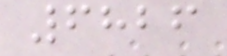6826
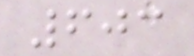603
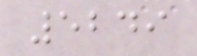5249
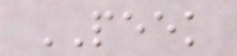PEEK
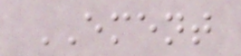EMENT
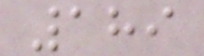189
